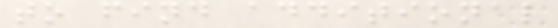to find additional
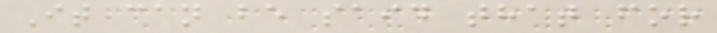It can be said that for
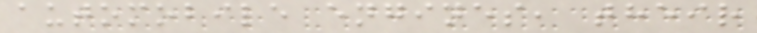automobile engines, their
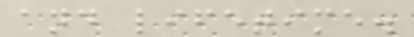and lifetime.
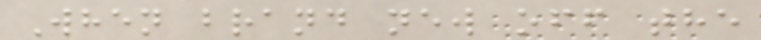When brand new off the
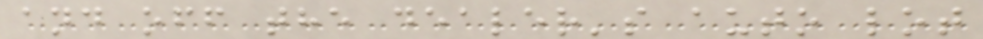and off the dealer's auto lot
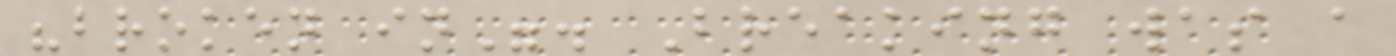"broken in". Breaking was a
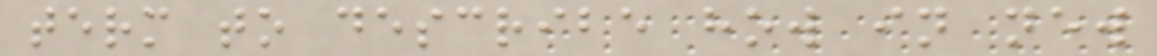term to describe how in new
